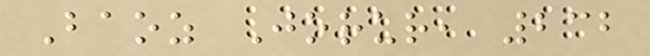Baoz Jorur, 232
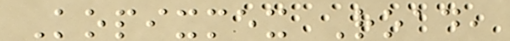Kopixmex Road,
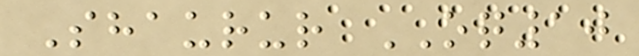Shaurur OQ10
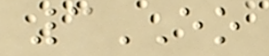3EO
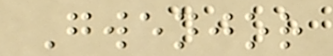Gwenjor
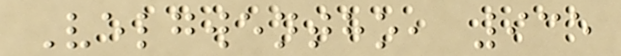Velgwentho, 935
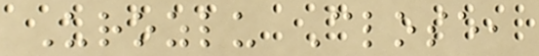Urozlu Close,
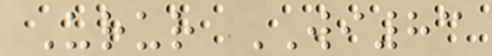Urur WI83
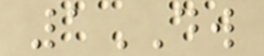1DW
